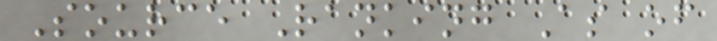Source Ranking As of
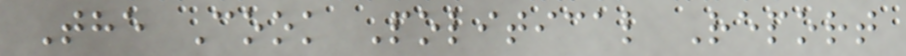The Cook Political Report
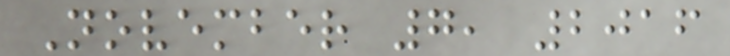November 7, 2016
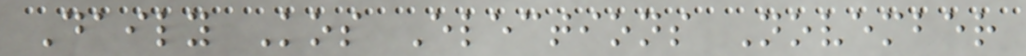Daily Kos Elections November
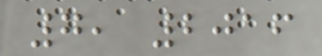7, 2016
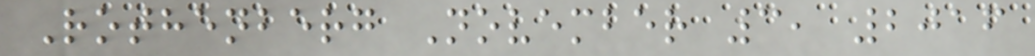Rothenberg November 3, 2016
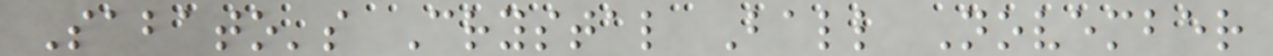Sabato's Crystal Ball November
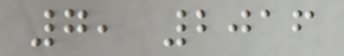7, 2016
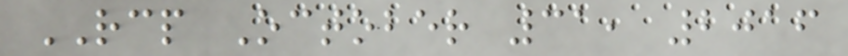RCP October 31, 2016
